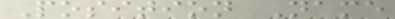Position Name
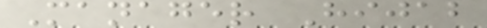Manager Hijab
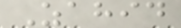Zahid
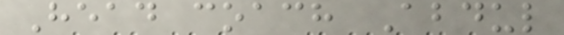Head coach Abdul
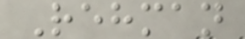Rehman
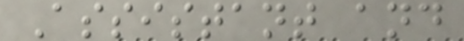Assistant and
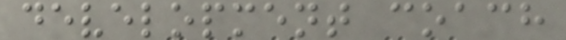development coach
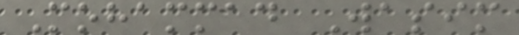Mohammad Wasim
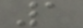1
